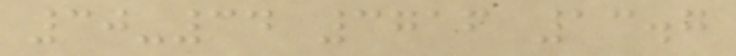30-34 3716 13.7
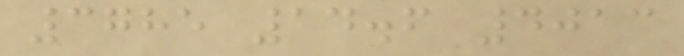3785 14.6 4013
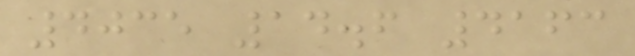4035 14.6 4163
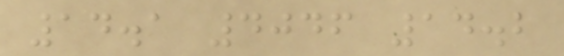14.1 4046 14.2
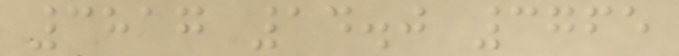3817 14.0 3765
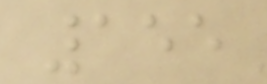155
